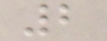2
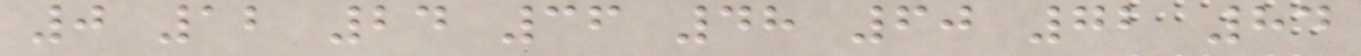0 12 24 36 48 60 72 84
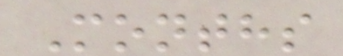Months
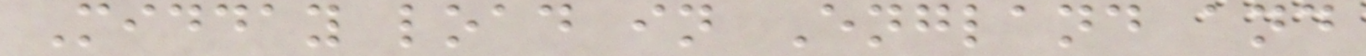Midday load in England and
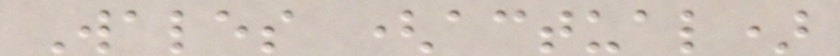Wales (actual)
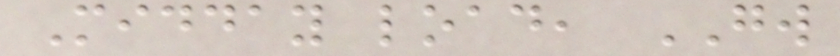Midday load, GW
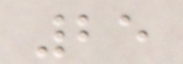25
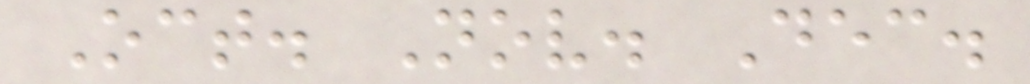Oct. Nov. Dec.
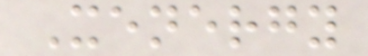Xenergy
